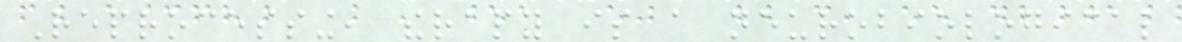Reprocessing, therapy is a neurobiological
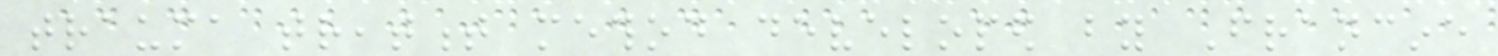trauma treatment method developed by Francine
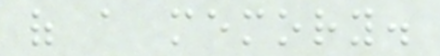of a memory.
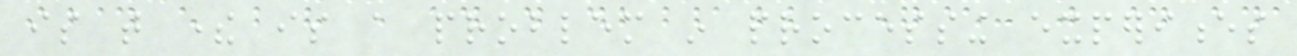is that there is a problem in processing experiences
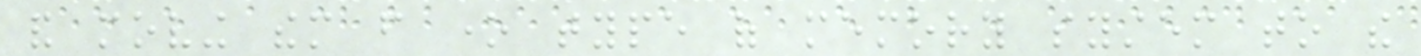and moving them from one type of memory system to the
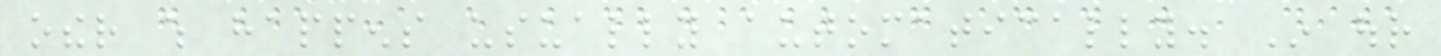other which happens usually automatically. In our
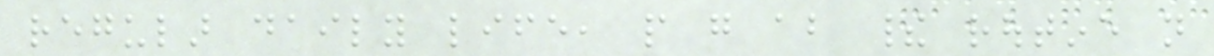regular daily life, people go about their routine not
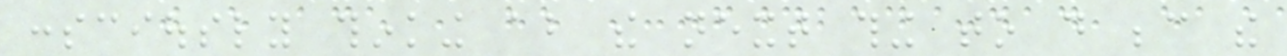consciously thinking about the next thing to do because the
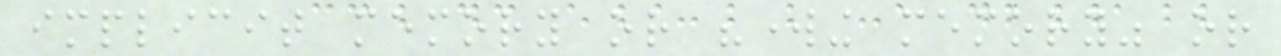implicit memory or "working memory" or
